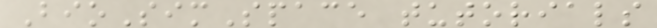BioSimSpace tutorials
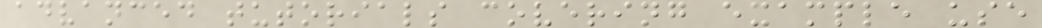advanced tutorials covering example use
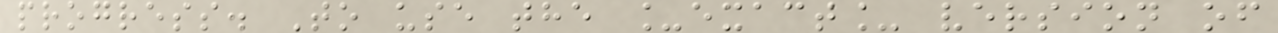progress. To use the _exact_ version of
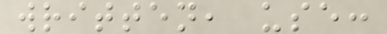written, use:
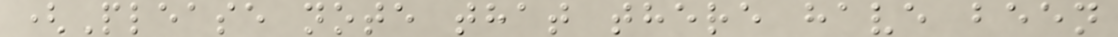(Please note that there have been
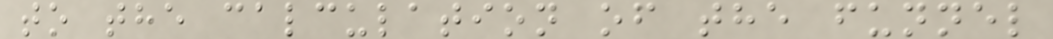to the calculation of the funnel
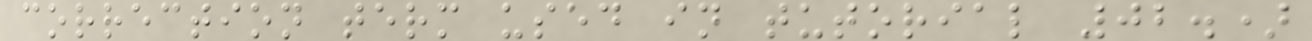correction term used in tutorial 02.)
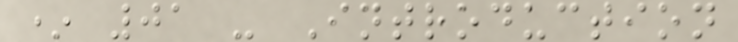* 01 - Introduction
